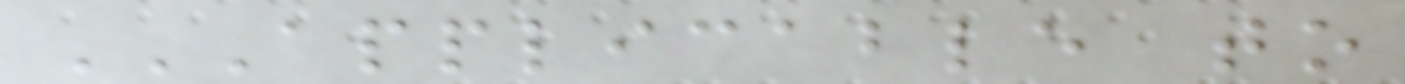APPLICABLE TO
